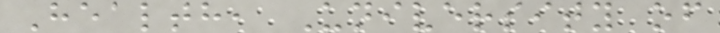Health, University of
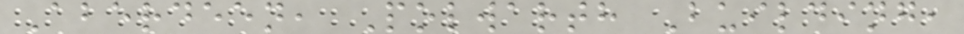Aberdeen, Polwarth Building,
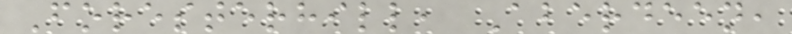Foresterhill, Aberdeen,
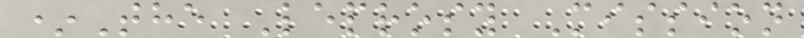*The Leprosy Mission
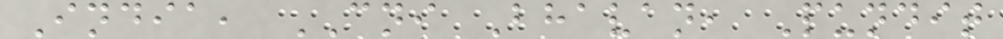India, CNI Bhavan, Pundit
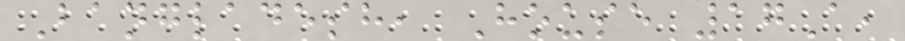Bangladesh, House 17A,
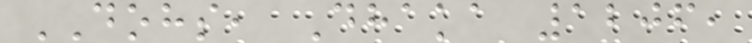DOHS, Dhaka 1206,
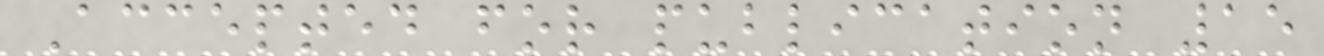Accepted for publication 15
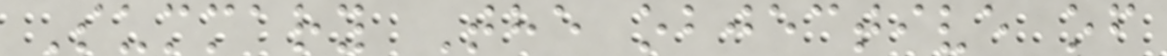Summary The objective of
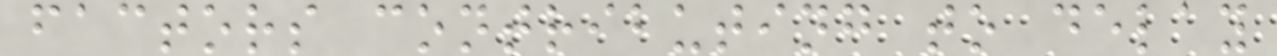factors contributing to delay
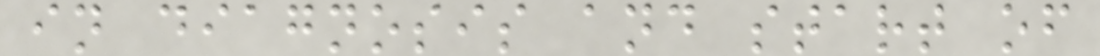in diagnosis and start of
